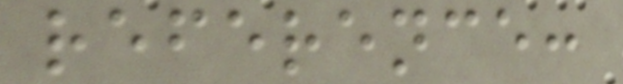reference:
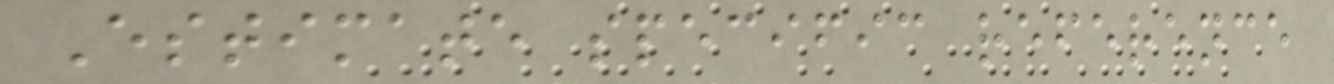Estimate specific reference
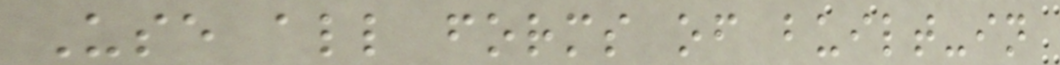Use all forms of built-in
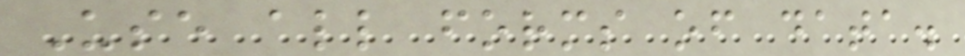Use all forms of data.
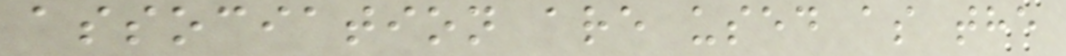association are used as the
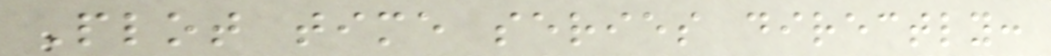Plot time series directly:
